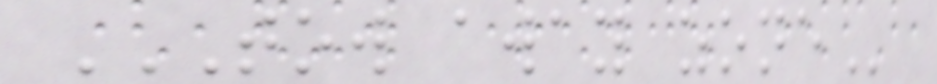TOW AWAY ZONE
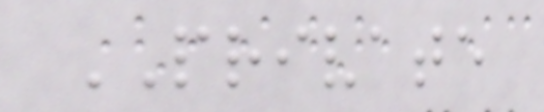PRIVATE
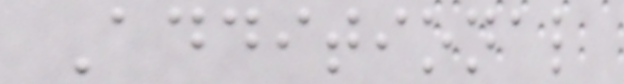Additional
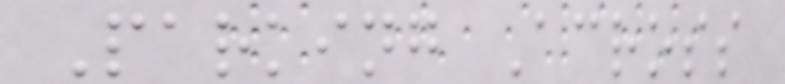Parking Across
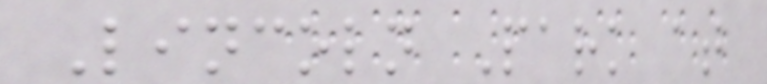Lincoln Park at
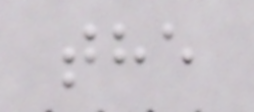the
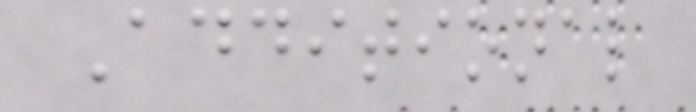Additional
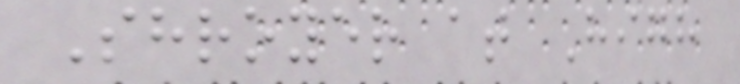Shroyer at High
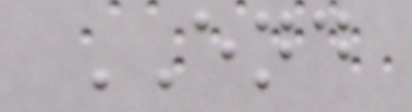END
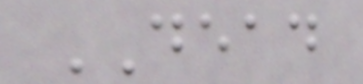DEAD
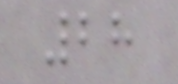28
